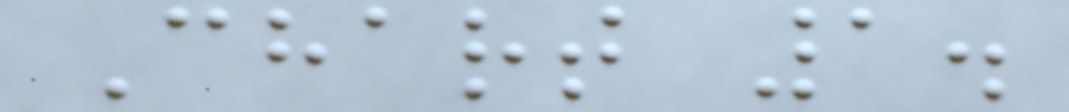Chart 1.
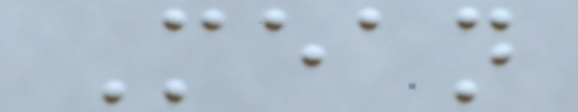Mean
